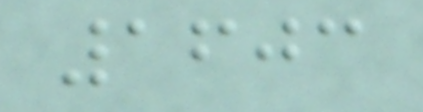1603
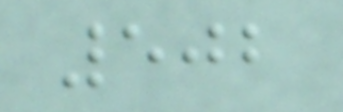502
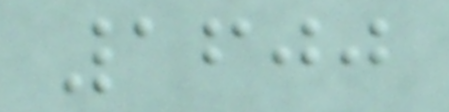1600
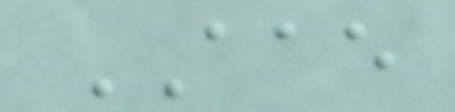AAE
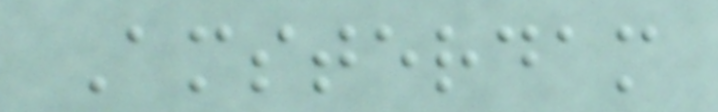Amsterdam
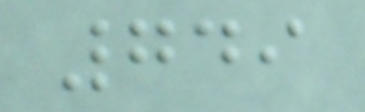749
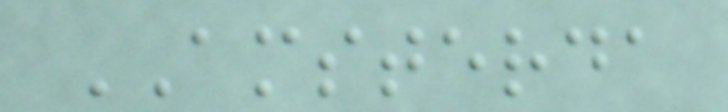AMSTERDA
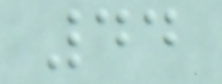44
